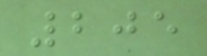205
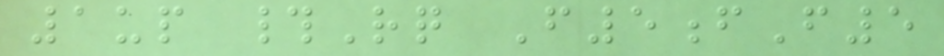1up #Rq F5fF5
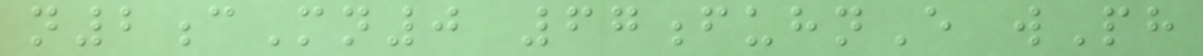n2cMn0 67fuhnE wPh
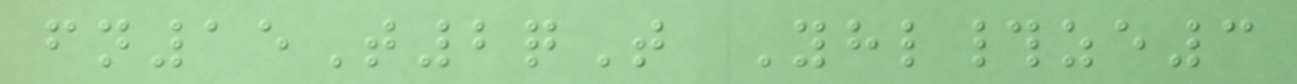fn15T2qT Yhl#ze3
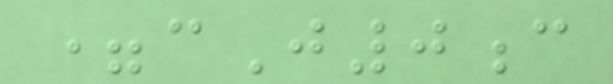=cJ0c
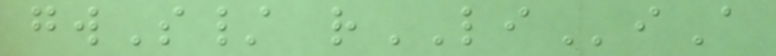gwS/ rLIiA
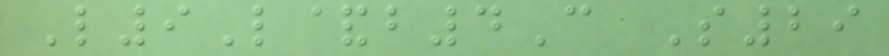L9L&b4C S29
